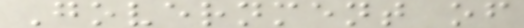Government of
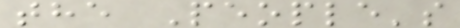the People's
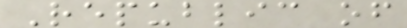Republic of
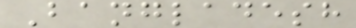Bangladesh
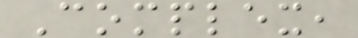Complex,
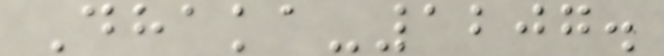Dhaka-1207.
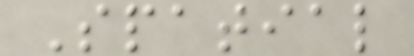Spatial
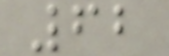62
